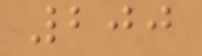200
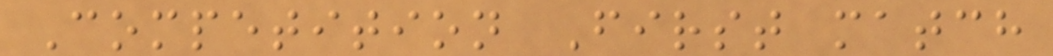Competition First match
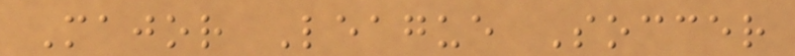Major League Soccer
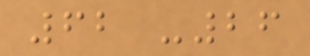62 -26
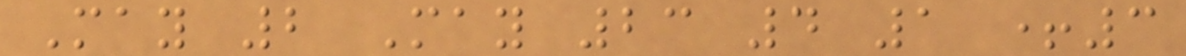May 2 May 23 4 1 +3
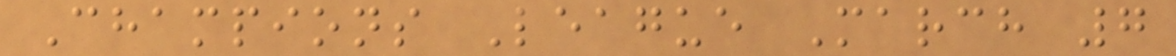Champions League March 7
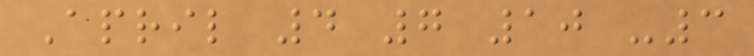April 4 7 10 -3
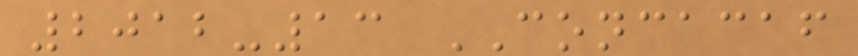2012-13 CONCACAF
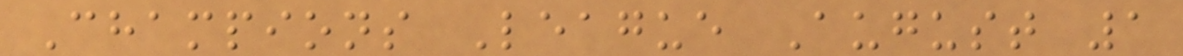Champions League August 1
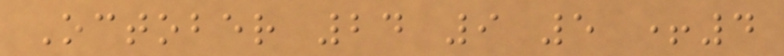October 24 9 5 +4
